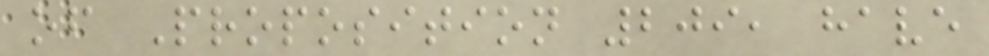of Proposition 209, have
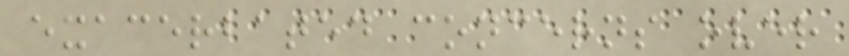exacerbated concerns over
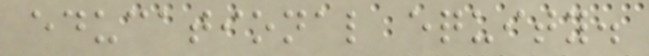educational equity.
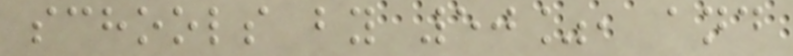schools by 50%, and
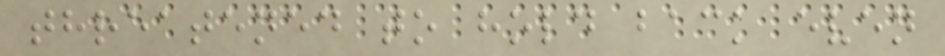threatened to hold back even
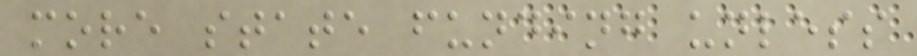more state funding unless
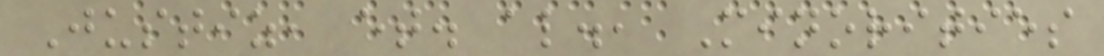Justiz, et. al., Minorities
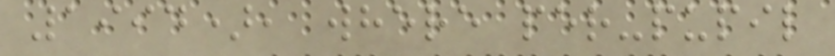1994), where per-pupil
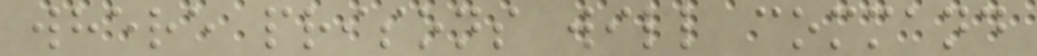where prisons will command
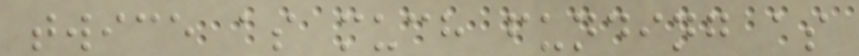twice as much funding as
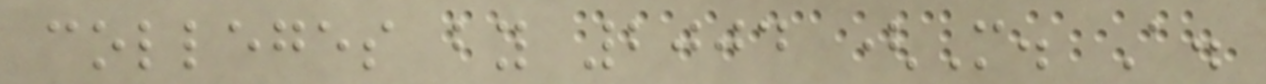colleges by 2004 (M. A.
